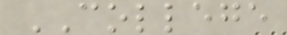COLLEGE
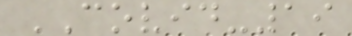COVID-19
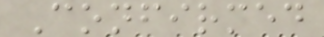Confirmed
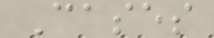Cases
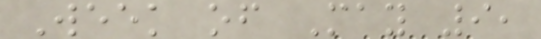Week of May 9,
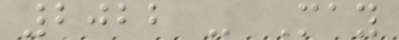2022 - May
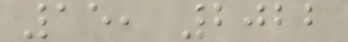15, 2022
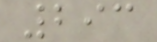293
